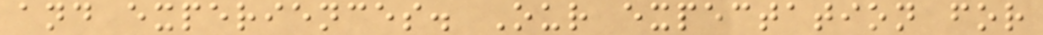and experiences. Our expectation for
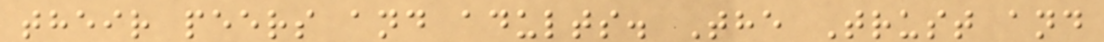their peers and adults. The Trust and
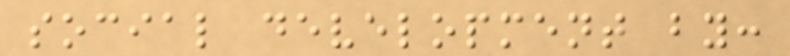social development by:
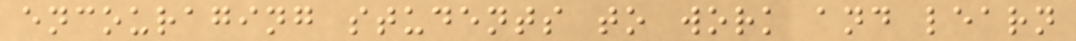encouraging students to work and learn
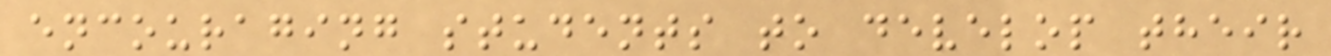encouraging students to develop their
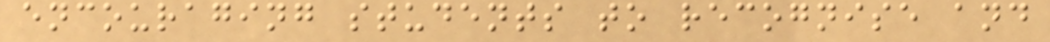encouraging students to recognise and
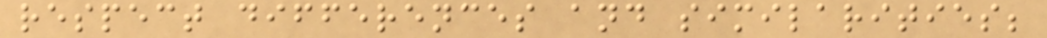respect differences and similarities;
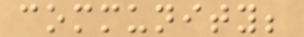community;
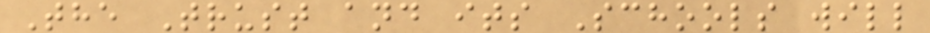The Trust and its Schools will
